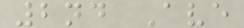2nd Ave
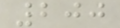200
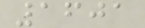1601
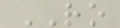RO
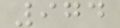974
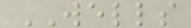WELLS
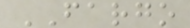FARGO
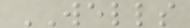WELLS
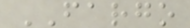FARGO
